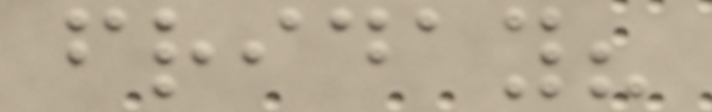friday?
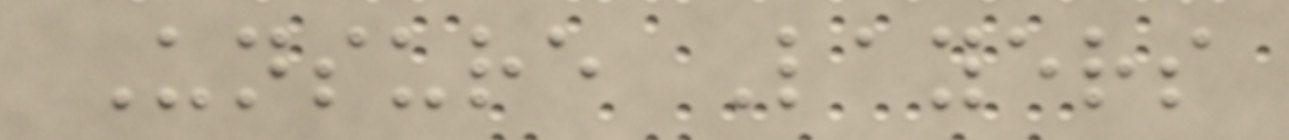Unsure Layers
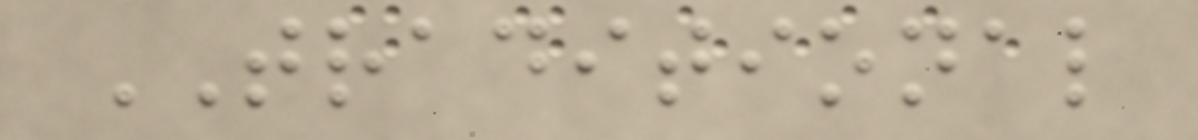TRADITIONAL
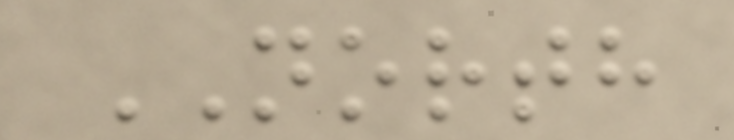NORTH
